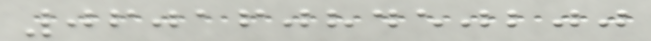0601608450200
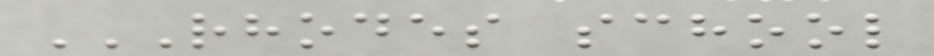RHODES SCHOOL
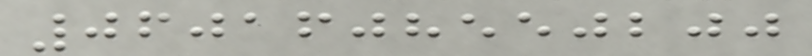0601608550200
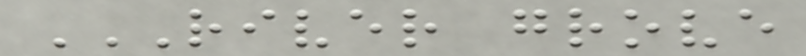RIVER GROVE
